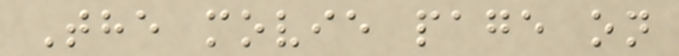The movie page on
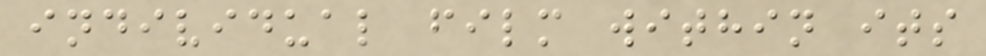individual film within its
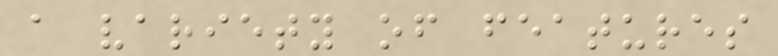a variety of features
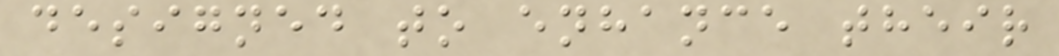designed to enhance their
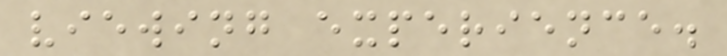viewing experience.
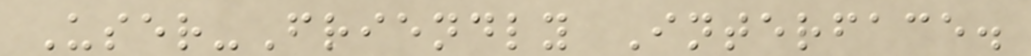User-Friendly Interface.
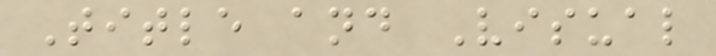Title and Visual
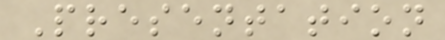Presentation
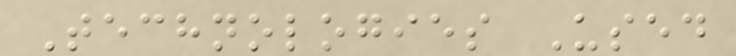Technologies Used
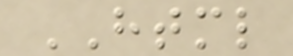HTML
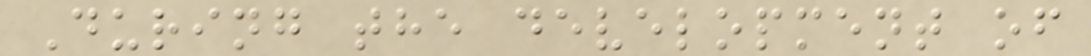During the development of
